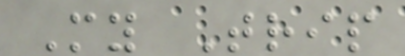My Trip
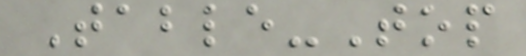Table-Top
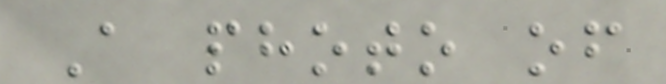A photo of
